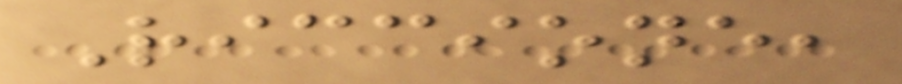Riccione,
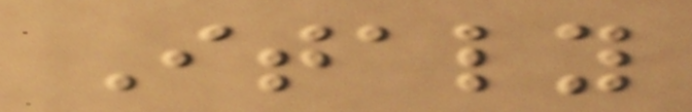Italy
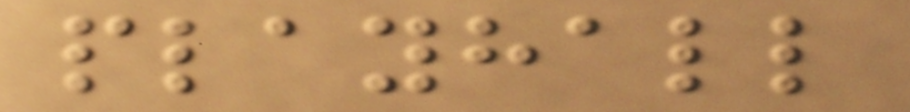playhall
